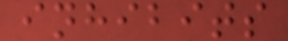inhibits
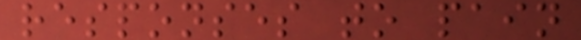responses to pain
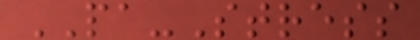PA-Stress
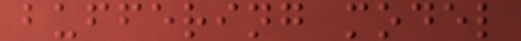buffering model
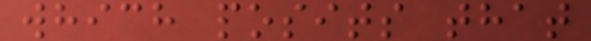which posits that
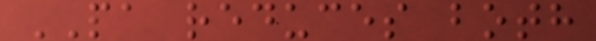PA reduces both
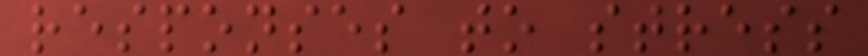responses to stress
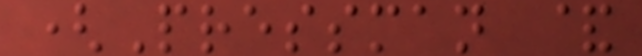(Pressman &
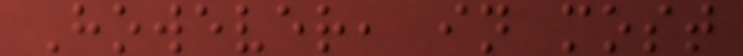However, in most
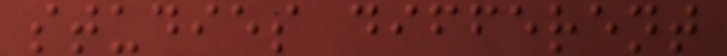studies different
